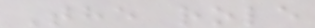The role
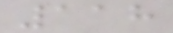118
